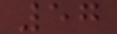57
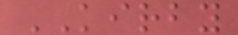KIRBY
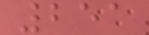251
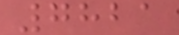7821
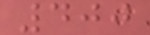400
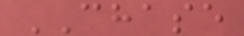CHASE
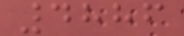4886
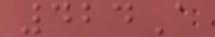424A
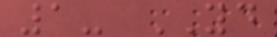1- YD
